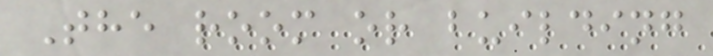The room or building
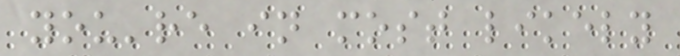you're in most likely
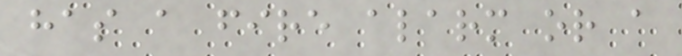has a fire alarm or a
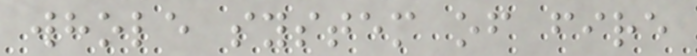whole system of fire
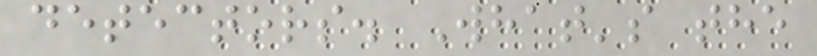detectors. What's the
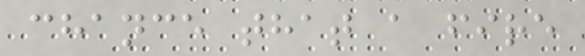chance that a fire
